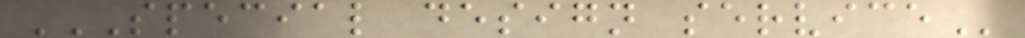SPECIAL DESIGN SERVICE
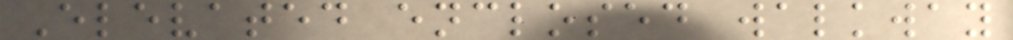Elevated enclosed walkway
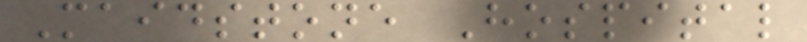Maidstone Hospital
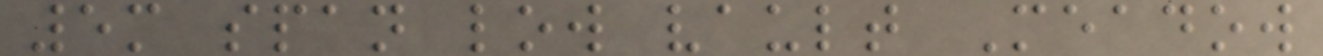5m span low vault Meadow
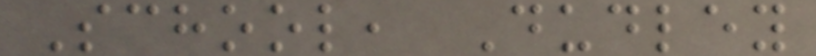School, Dudley
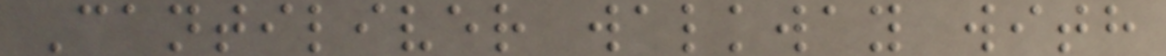Cantiliver walkway with
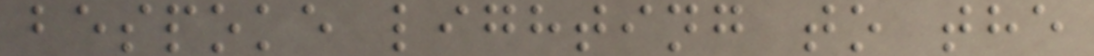bespoke lighting to the
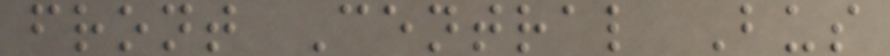front Central Bus
